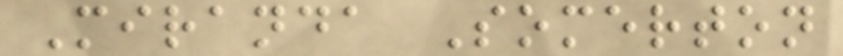Miranda Somerton
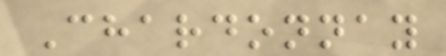Chardonnay
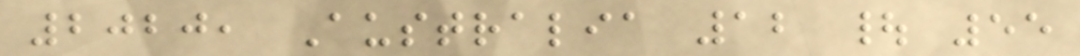2020, Australia 12 | 55
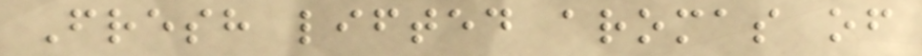Fresh lifted aromas of
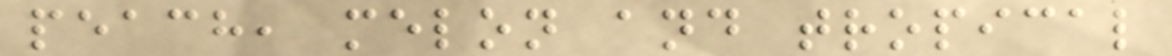peach, melon and tropical
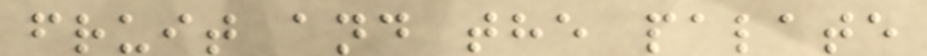fruit and the palate
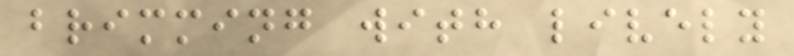brimming with lively
